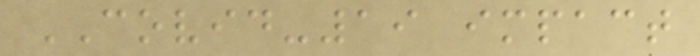COVID-19 impact
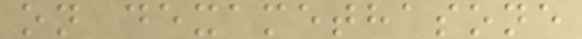on dexamethasone
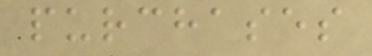purchases
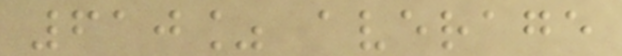610% average
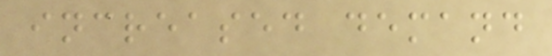increased demand
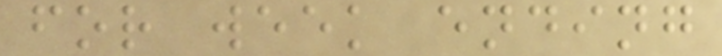for week ending
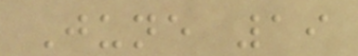June 19
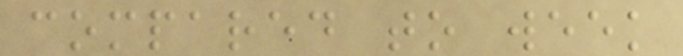compared to week
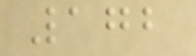172
